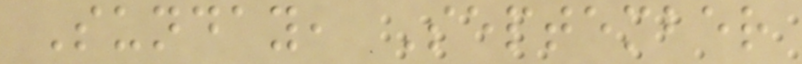Sunday, September
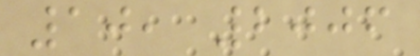10, 2006
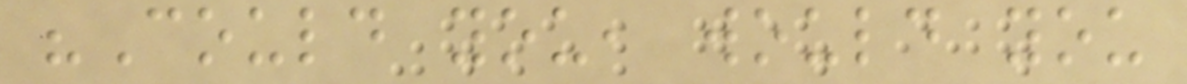"Could you, would you
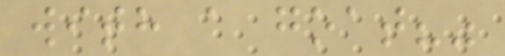with a goat?"
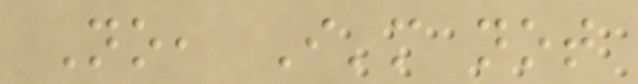No, I'm not
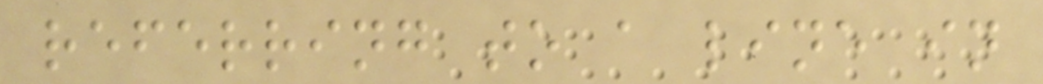referring to a line in
